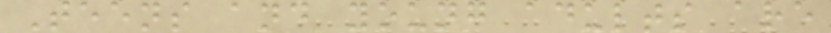Teens and young adults are
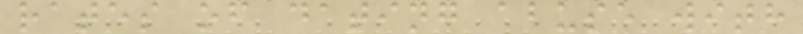rates of dating abuse with
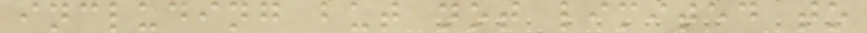including but not limited to
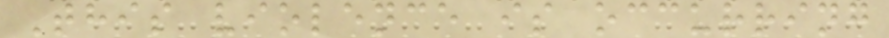This violence is occurring
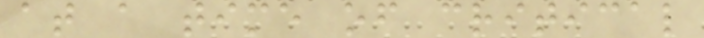at a time of critical
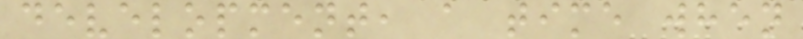development, a time when
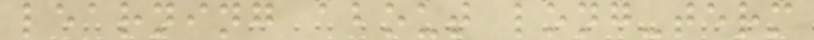learning about long-term
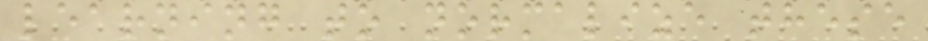learning to normalize these
